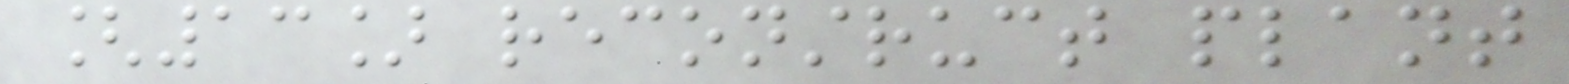[13] reconstruct plant
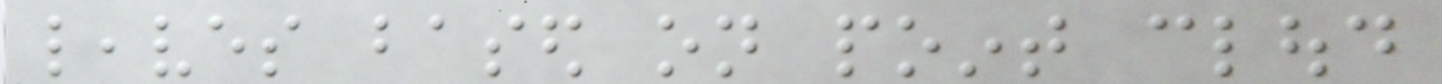leaves based on point cloud
